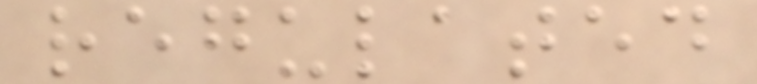regulated
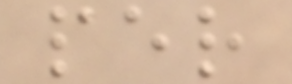per
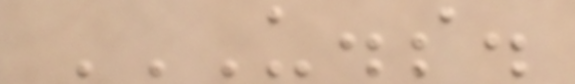U.S.
